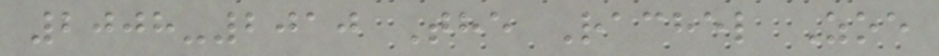2008-2010 The Rachel Zoe
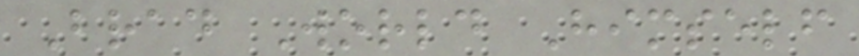Brad World Himself
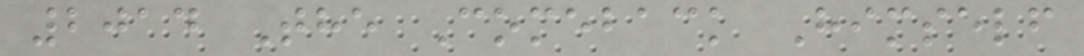2014 The Comeback Himself
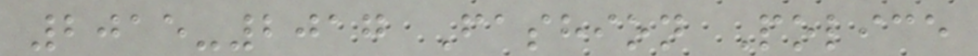2015-2017 Fashion Police
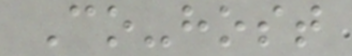Co-host
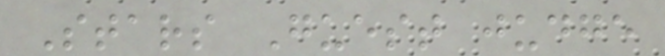Stars Guest judge
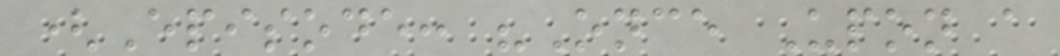(Episode: "Once Upon a
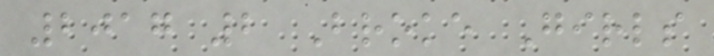2017 2 Broke Girls
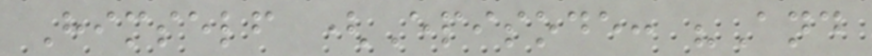Himself (Episode: "And
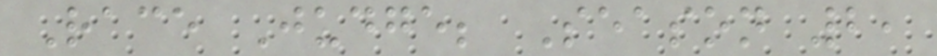Race Judge; Season 2,
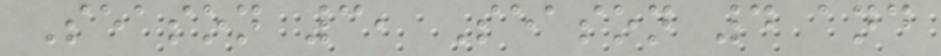Season 3, Season 4 and
